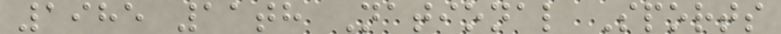1985 11th National Sports
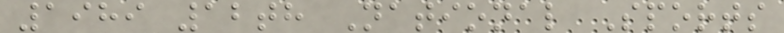1989 12th National Sports
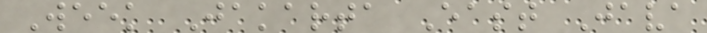Week Jakarta East Java
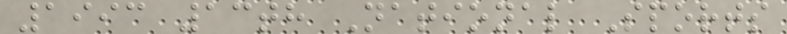1993 13th National Sports
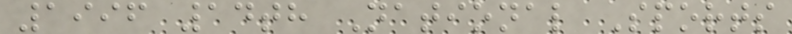1996 14th National Sports
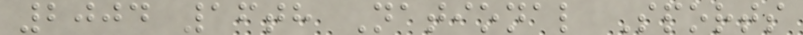2004 16th National Sports
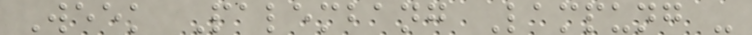Week Palembang Lampung -
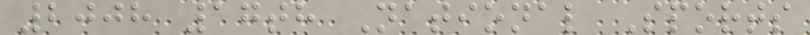2008 17th National Sports
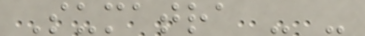Sumatra - -
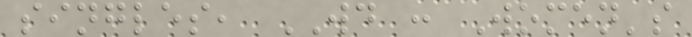singles, WD : Women's
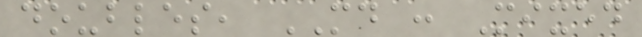doubles, MD : Mixed
